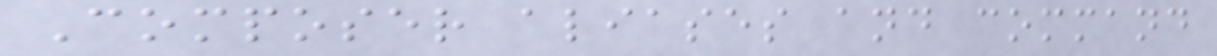Composer aliases and command
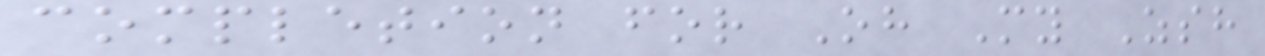completion for Oh My Zsh
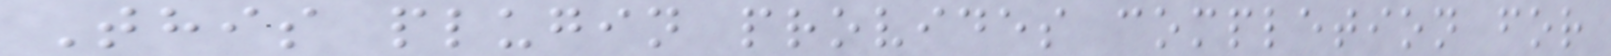This plugin provides completion for
